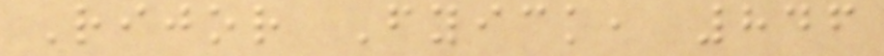Rijor Fyick, 846
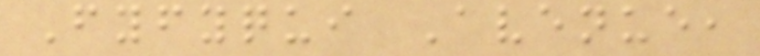Fyfyqui Avenue,
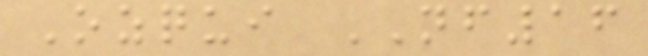Ozqui NF16
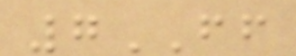7FF
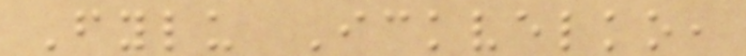Fylu Ickvelko,
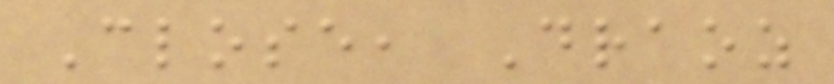Close, Draoz
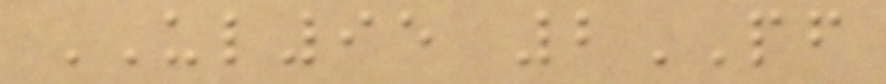UL95 2PF
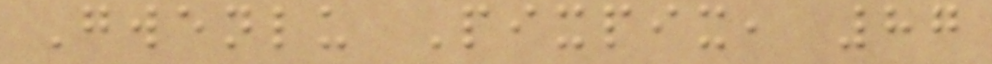Gwenlu Pixpix, 87
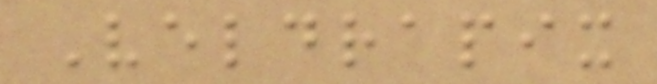Veldrapix
